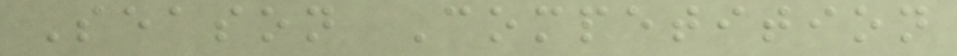Season Competition
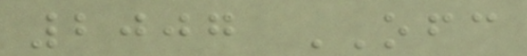2007 OFC
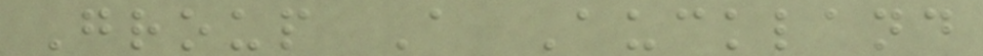Group A Auckland
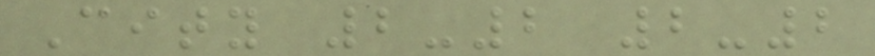City 2-2 2-2
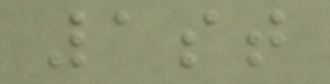1st
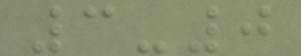3-0
